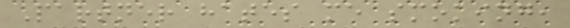Partner hates me smoking,
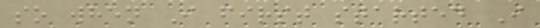so when I first started I
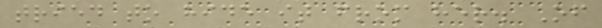tried to hide it from her. Of
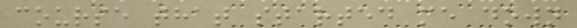course that started me down
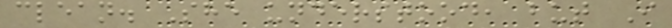clean. She understood, but I
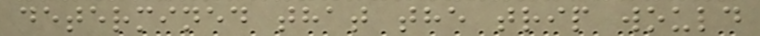determined that the trip would
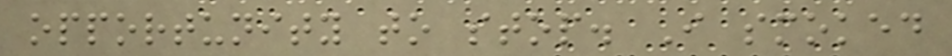opportunity to stop. I smoked
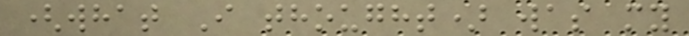(what I thought) was my
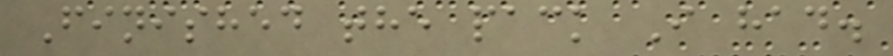Finished the pack I had.
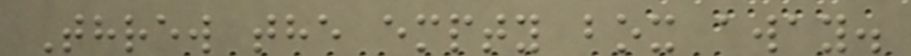Threw the empty box away.
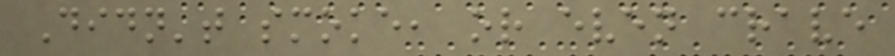Didn't smoke, or even crave
